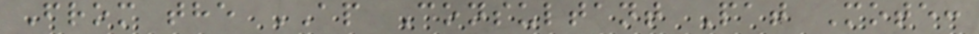From the AP Consultant Pat Mote:
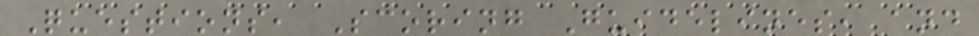Questions, Scoring Guidelines, and
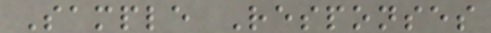Sample Responses
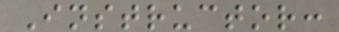Instructor:
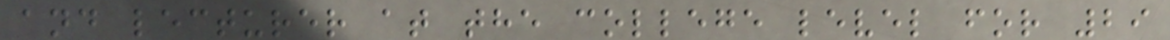and lecturer at the college level for 29
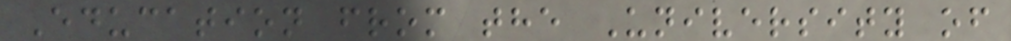Education from the University of
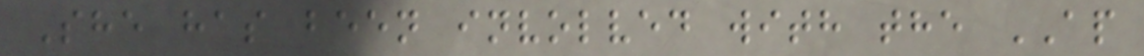She has been involved with the AP
